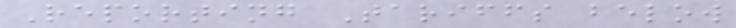Reporting Tariffs below
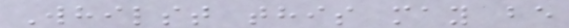Whilst this may be
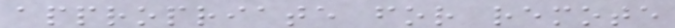appropriate for remote
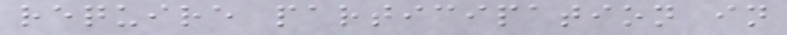require participation in
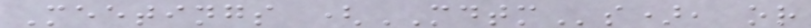Meetings (MDTMs), or
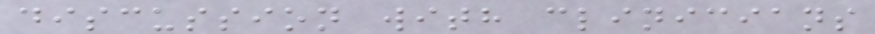discussion with clinicians
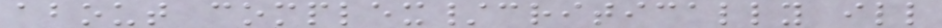about complex/critically ill
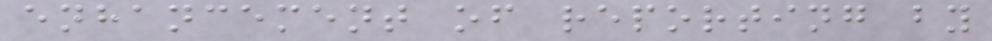enhancement of reporting by
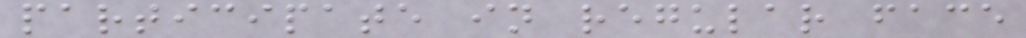participate in regular face
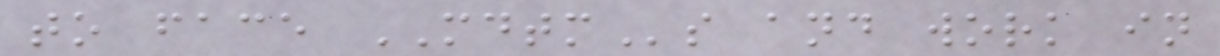to face MDTMs and work in
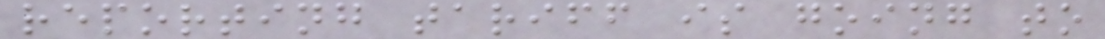reporting tariff is going to
